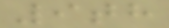9th
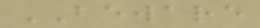BEWARE
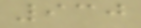930
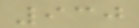930
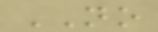NO
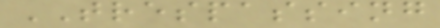TRESPASSING
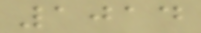1014
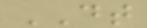DT
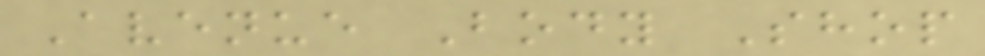Avenue Body Shop
